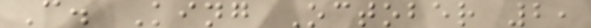C. King October 2,
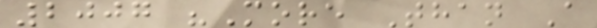2007 "More Than A
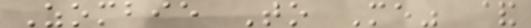Zombie To Me" &
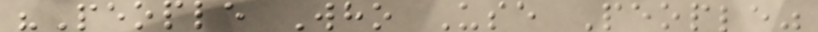"People Who Use People"
